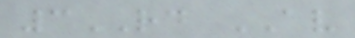3RD AV
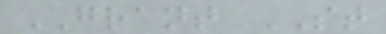GRANT ST
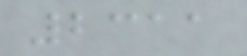2311
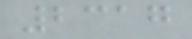2317
